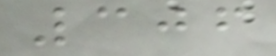306
